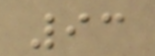93
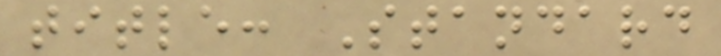title: Standard
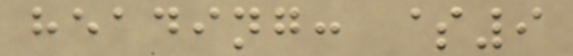heading: $9
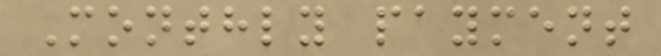Monthly payment
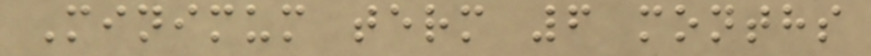Minimum term 6 months
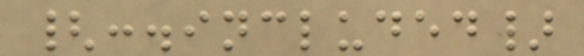{:.included}
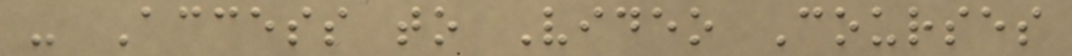- Access to Video Courses
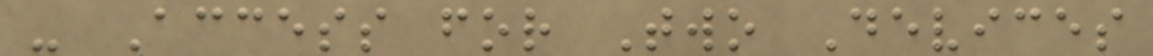- Access for Two Devices
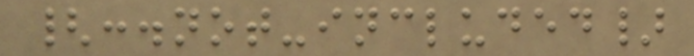{:.not-included}
